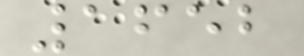1652
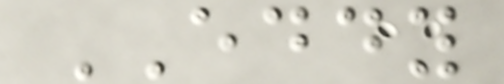EDDY
